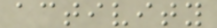activity
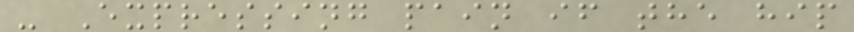- Expressing pain if the hip
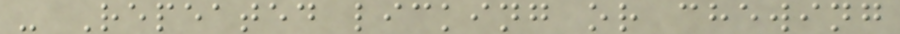- Repeated licking or chewing
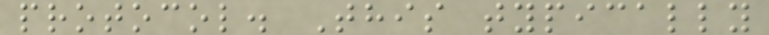protocol. This typically
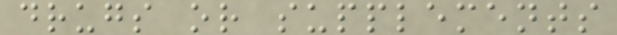drugs or supplements
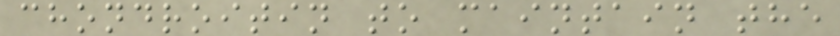chondroitin to maintain the
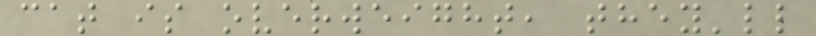cat is overweight, they'll
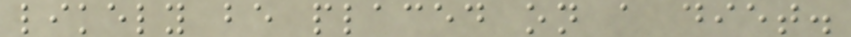likely be placed on a diet.
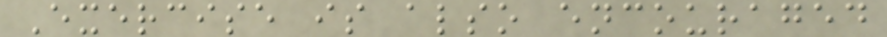Exercise is also encouraged
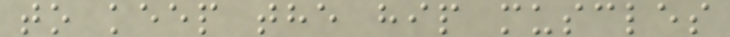to keep the hip muscles
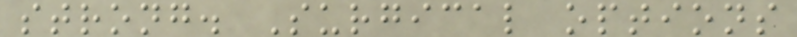strong. Surgical options
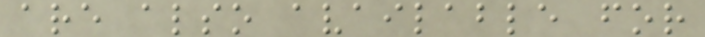are also available for
